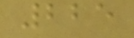225
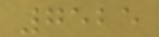7525
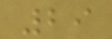29
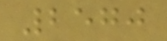2570
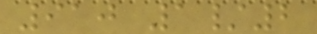910 1/2
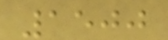1500
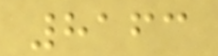8163
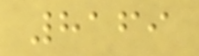8169
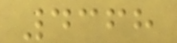4368
